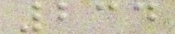234
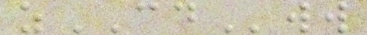zCDww
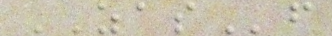ZASf
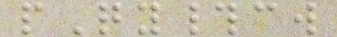pQy#cw
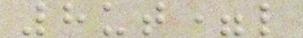8ut=l
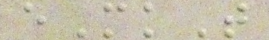eMkT
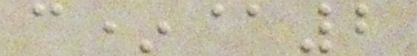c*@2
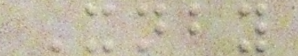Xnby
